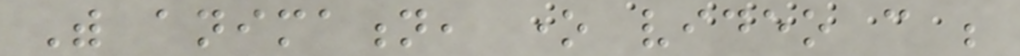With animation, one video can be
